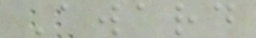Award
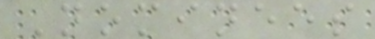Nominees
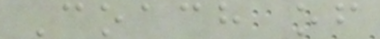Coach of
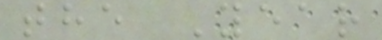the Year
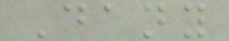Dany
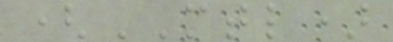(MTL)
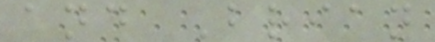and Brian
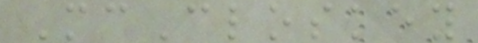McCloskey
